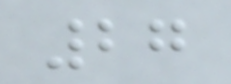27
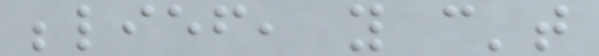belief, you can't
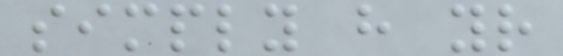simply have your
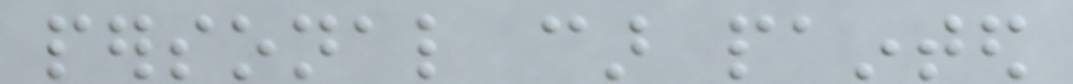personal car painted
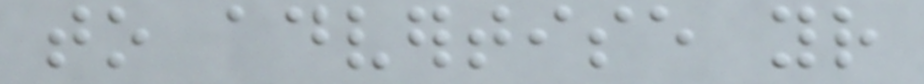to advertise your
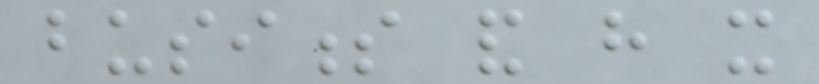business and have it
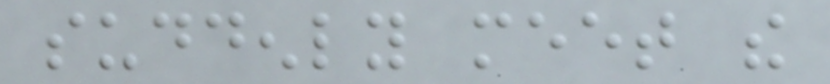suddenly meet the
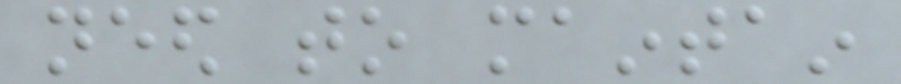need to maintain
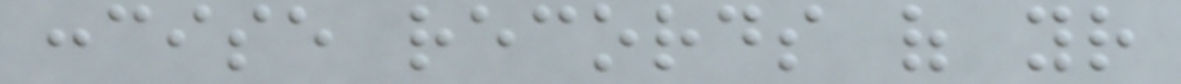concise records of your
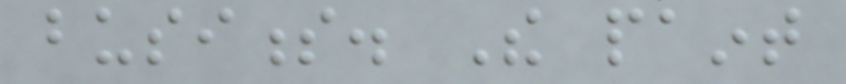business. The paint
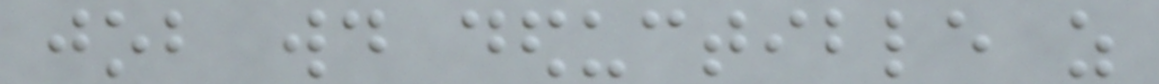job would deductible as
